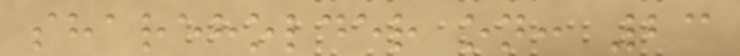shareholder on: 23
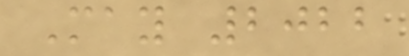May 2022
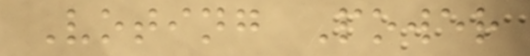Voting Power
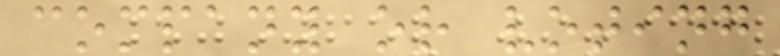company or voting
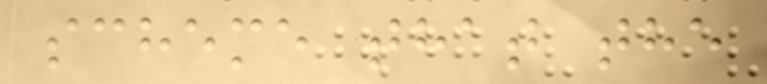scheme that the
